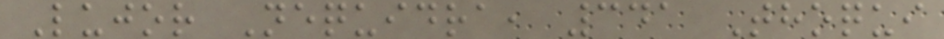Lujor Nequidra, 341 Thoqui
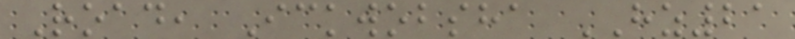Road, Ickwobsha HZ21
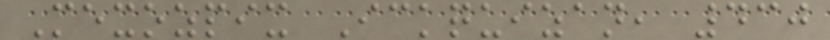Mexozpix Ickquizan, 430
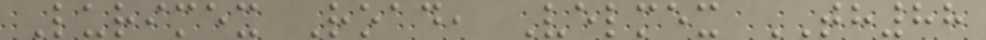Lurimex Road, Velmex TH88
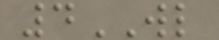4WL
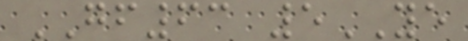GF63 5YE
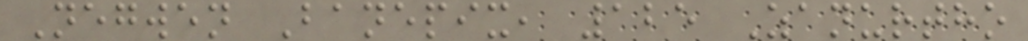Negwen Banepix, 125 Zanurtho
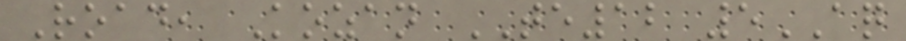Road, Kozan TE12 5AQ
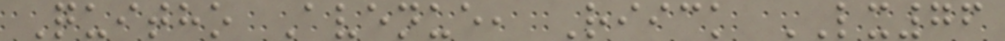Quitho Avenue, Riick LX76
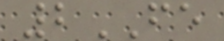2FE
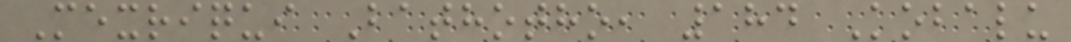Mexriqui Bathotho, 184 Kobalu
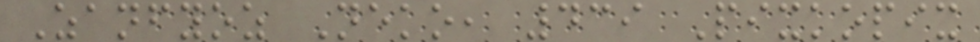Zanfyoz Neko, 439 Pixkopix
